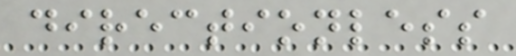directionless
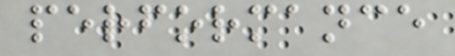performance
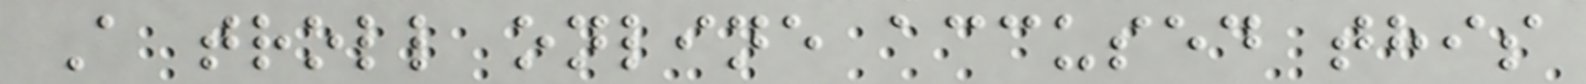A troll online accused this
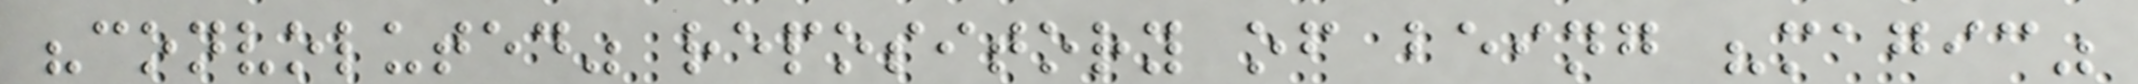"convoluted" repository of being "magic"
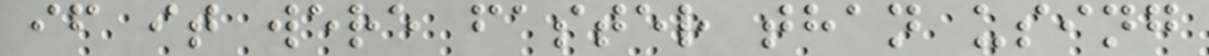if it were faster than using
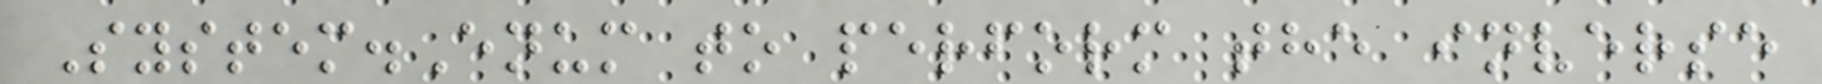System.Enum to perform the inverse
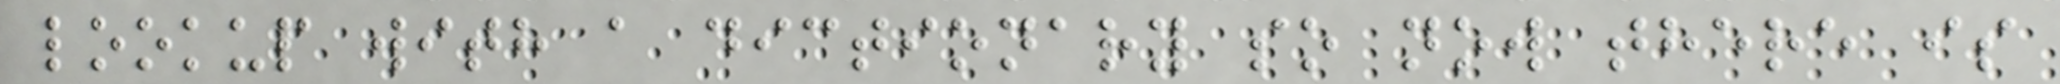lookup with a dictionary so now there is
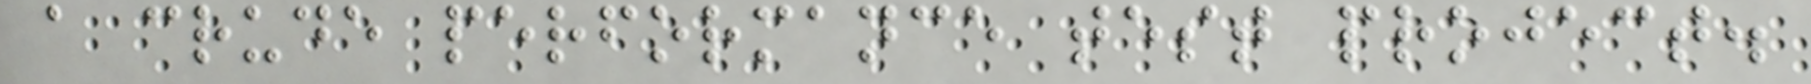a crude performance test project.
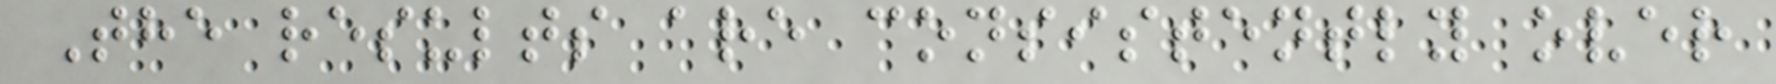The results are consistently over
